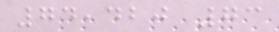74,420 73
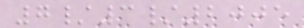7/3/2005
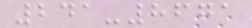241-8671
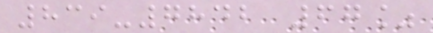839-7842 67%
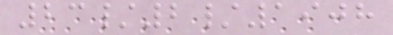23/2/1908
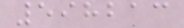598213
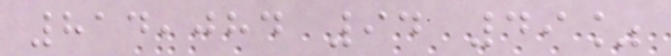814,084 94 49%
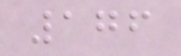176
